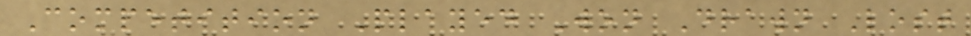Competition Played Won Drawn Lost
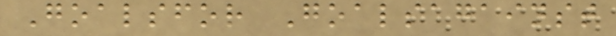Goalsfor Goalsagainst
